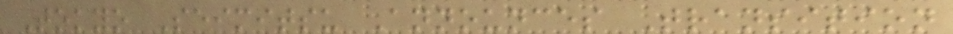Tokyo Seimitsu Announces Transition
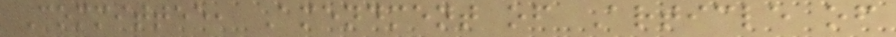Committee, Amendment of Article of
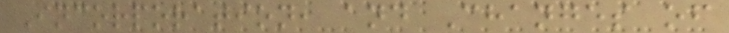Incorporation, and Changes of
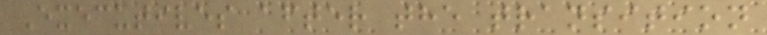Executives after the transition
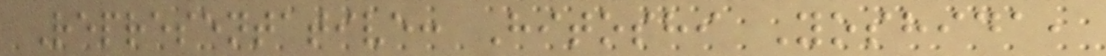Representative: Hitoshi Yoshida,
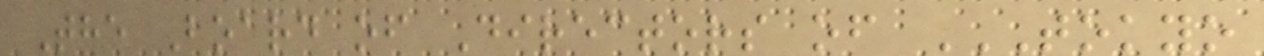The Board of Directors of TOKYO
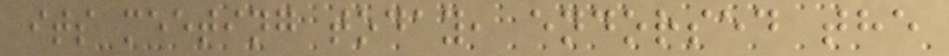its meeting today, endorsed the
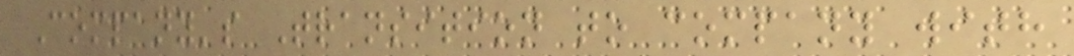Company's Transition to company with
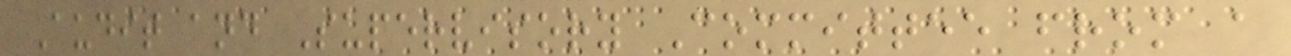Audit and Supervisory Committee from a
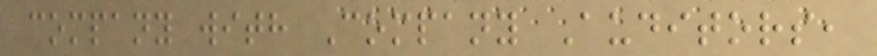company with Company Auditors,
